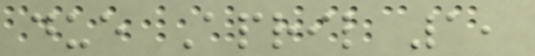due April 1,
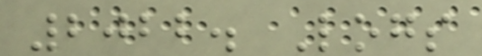2022. Logs
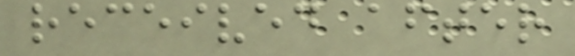received after
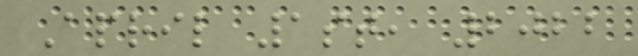April 1st, 2022
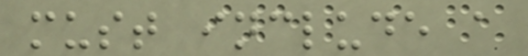must include a
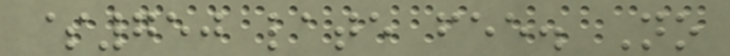$750 late fee. No
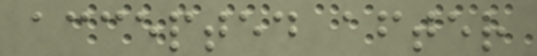accepted after
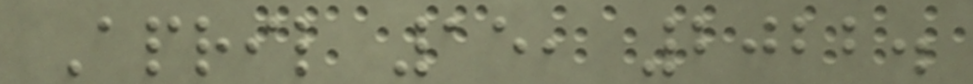April 15, 2022.
